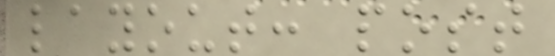layout: post
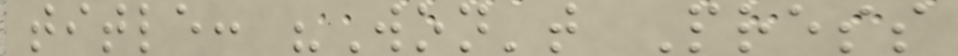title: "Won't Press
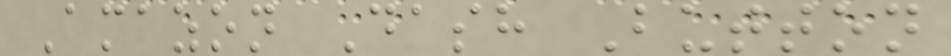Amazon Dash Button
